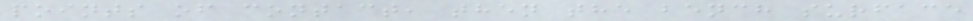points of contact, then the bench surface
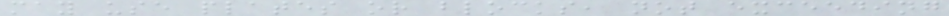may use plates or blocks, not exceeding
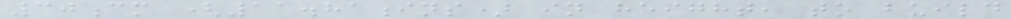30cm (11.81ins) in height, to build
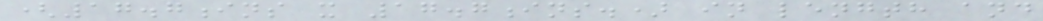(17.7ins x 17.7ins.) in length and
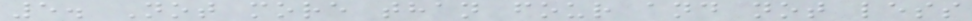5. Not more than four and not less
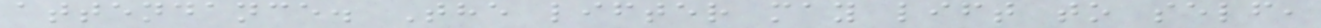attendance. The lifter may lift to self,
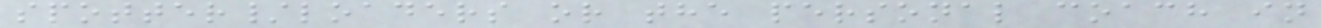spotter/loaders or the personal coach in
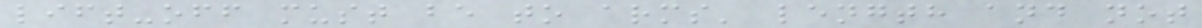lift-off must be to arms' length and not
